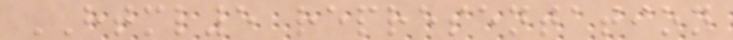HTML5 representation
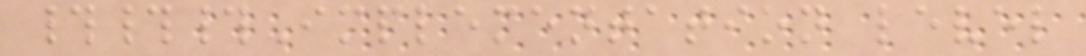###Implementation level
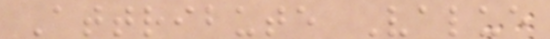Attribute Value
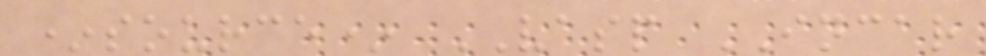*source* VASP INCAR
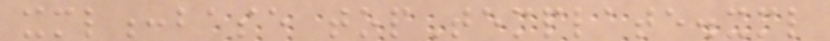xml:base topTemplate.xml
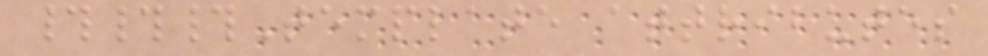###Template attributes
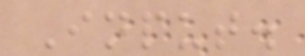Input.
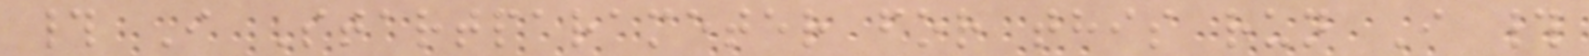# I Startparameter for this run I #
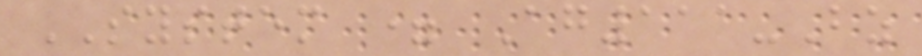SYSTEM = Ag111-Bz
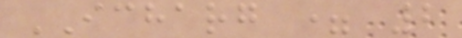ICHARG = 2
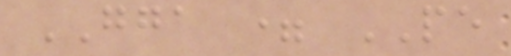GGA = PE
